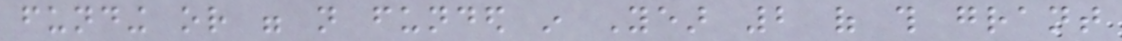funding or were not funded in Year 2 of this grant
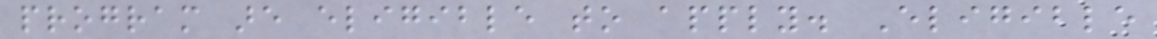program are eligible to apply. Eligible
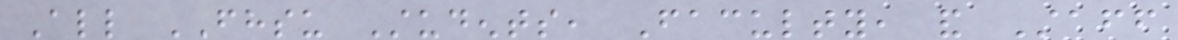All FHSU Students, Faculty, and Staff
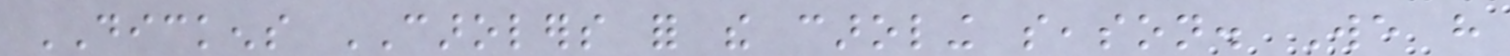DICKENS CAROLERS for the caroling season. We have
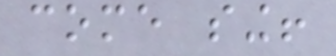come sing!
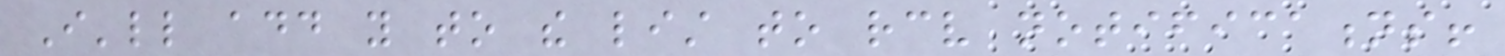I'll add you to the list to receive notifications!
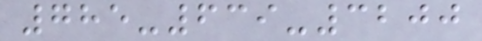785-639-3200
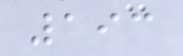193
